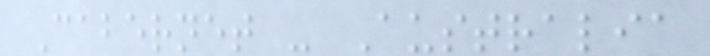Cabernet - Australia
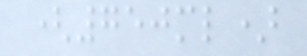(750ml)
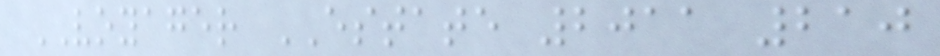VOYAGER ESTATE 2011 210
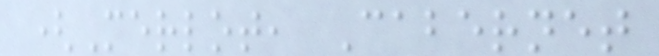(Merlot, Cabernet
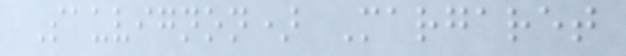Sauvignon) Margaret
